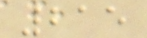215
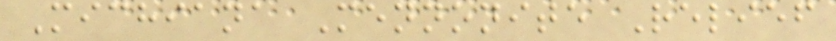Michiana Mennonite Relief
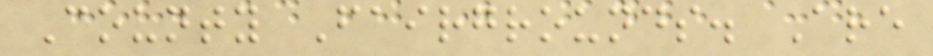County Fairgrounds. Are
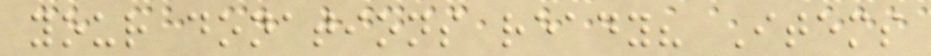your donations ready? Items
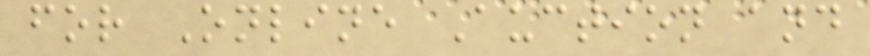for Online Auction and
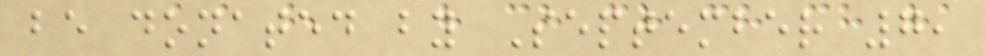be donated by September 7,
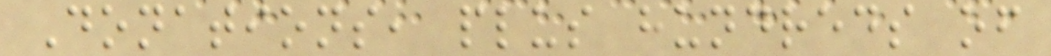Donations, plus hundreds of
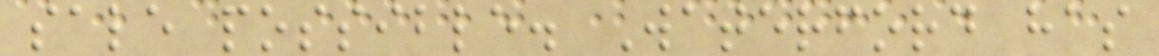sale possible. Waterford has
